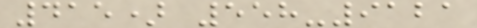415) 558-9121
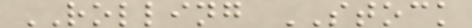ROLLING STOCK
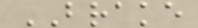BRAKE
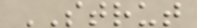STRUT
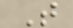T
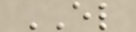EL
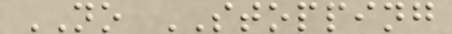NO STOPPING
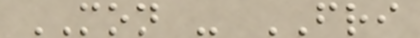MON - FRI
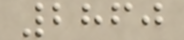2860
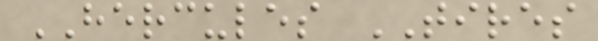HERCULES TIRES
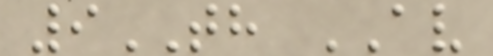9TH AV
